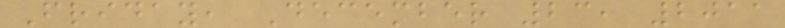Friday, December 23, 2011
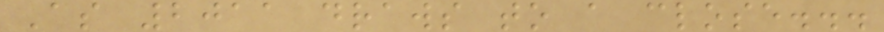As 2011 draws to a close...
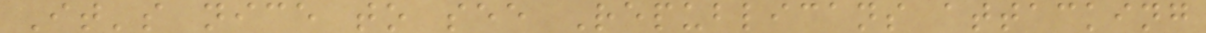It's nice to see Republicans attacking
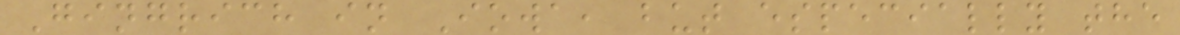Gingrich in Iowa, but especially the
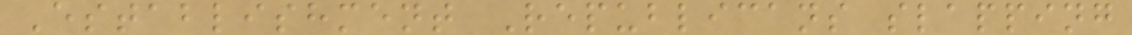Establishment Republicans slapping
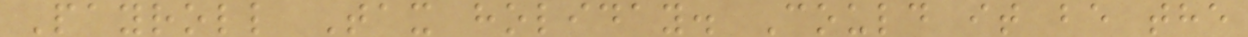Payroll Tax holiday. Could it be the
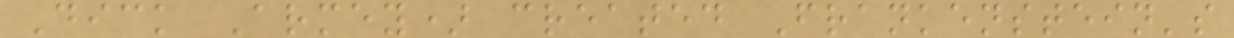Dick Armey) created Frankenstein's
